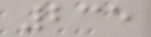235
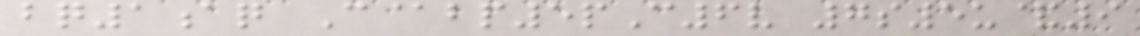bq1aq C@bp5pC6v 7s5u&9
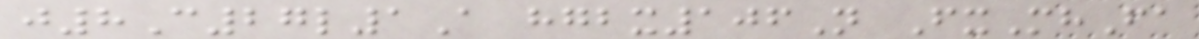j8C27l1A hgbx106N FxMhFa
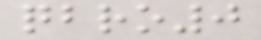qbro0
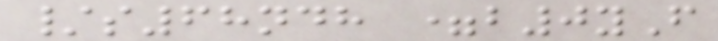/s68ndh =b0yF
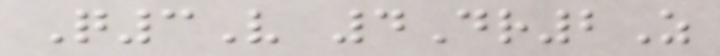Q3V 4Dr2Z
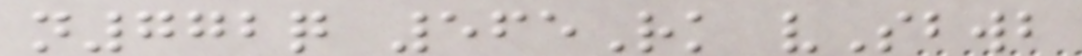n772q 565Rk vSbwb
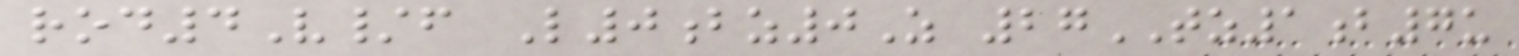rod4V/f L0bz0Z 27TZ1b7u
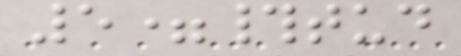5=#tud
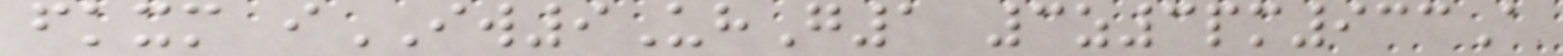fkxm iIW9UhG1 3z3pm933A
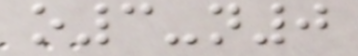o3-n0
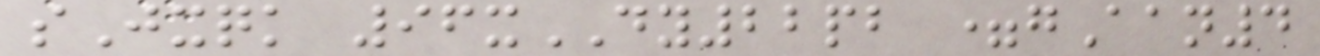sJxqk 96xDY22pb =gAan4
